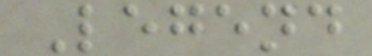Legend
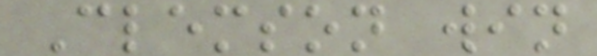Clemson win
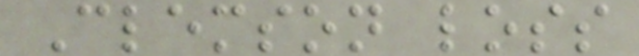Clemson loss
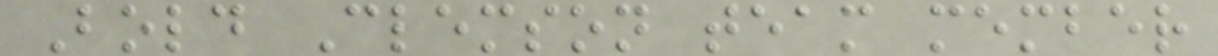Bold Clemson team member
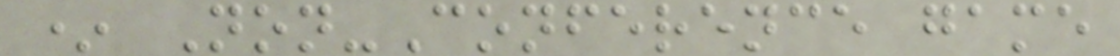* Non-Conference game
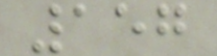157
